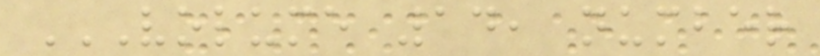VOLUME 14, NUMBER
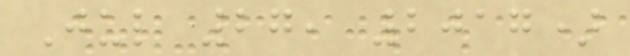Jul 27, 2017)
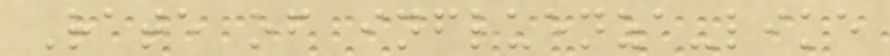Rate of influenza-like
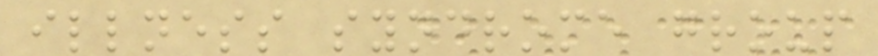illness syndrome group
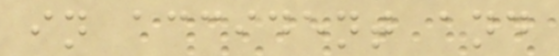in accident and
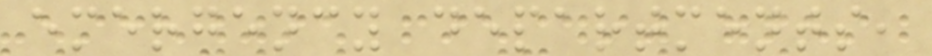emergency departments,
